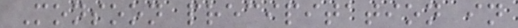Monsoon precipitation in
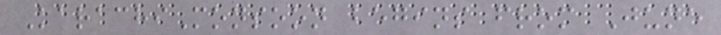KarachiMonsoon begins from June
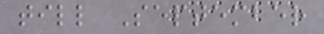till September
